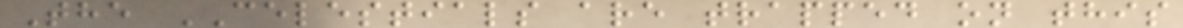The CELESTIALS are trapped on this
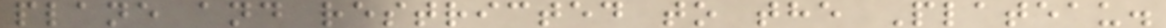plane and restricted to the Plateau.
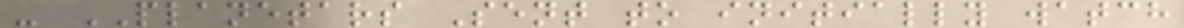- PLANETARS Sent to initially watch
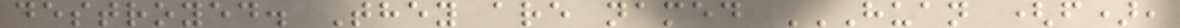destroyed. They are named HUAN (F),
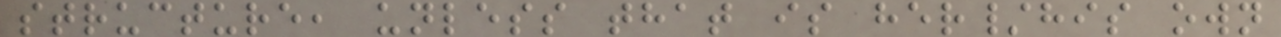structure, unless that is her/his own
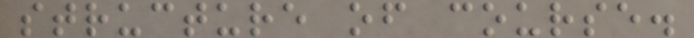structure of course.
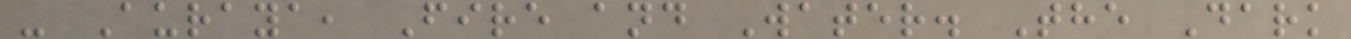- Auraya, Fire and Water. The Dark
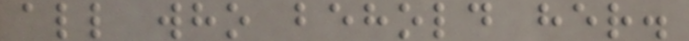all who behold her.
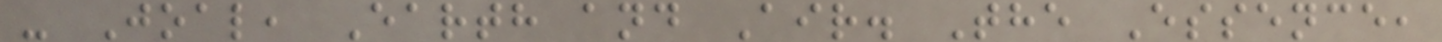- Joal, Earth and Air. The Essence,
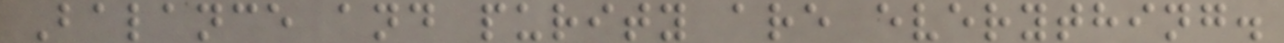Balance and purity are everything.
